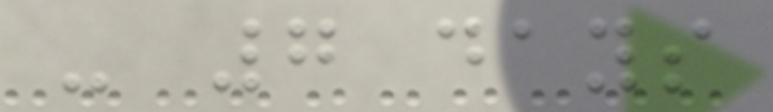- 7 days
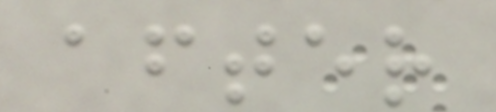after
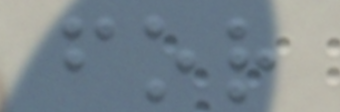for
